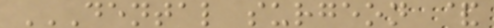DENTAL SURGEON &
